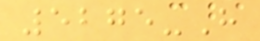5275-H
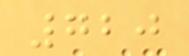720
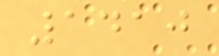1410
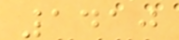1410
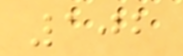102
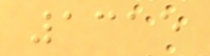1315
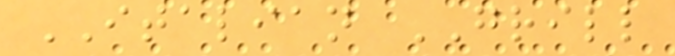ITALIAN GRILL
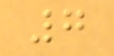7
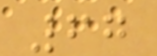67
